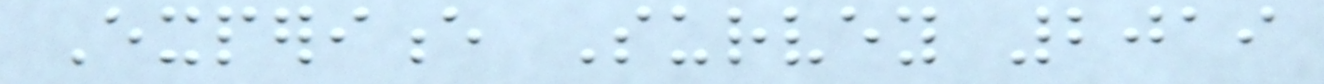Experience Survey 2019
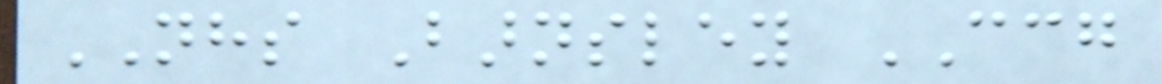NHS Barnsley CCG
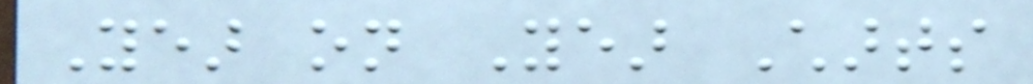Year on Year Charts
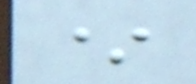*
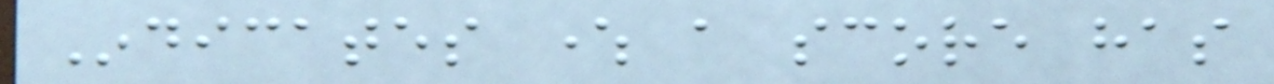Indicates where a score has
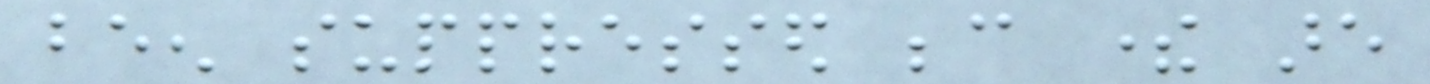been suppressed because there are
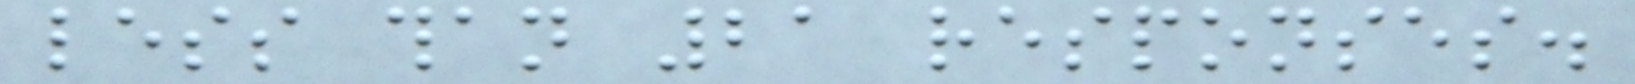less than 21 responses.
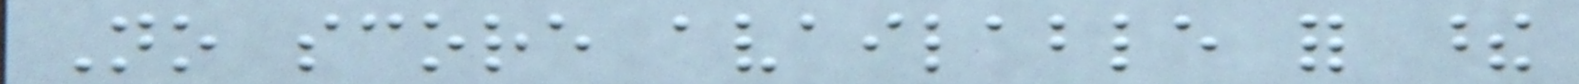No score available for these
